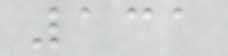131
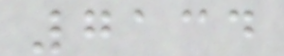7134
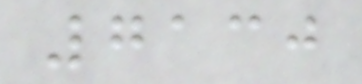7130
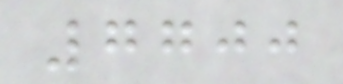7700
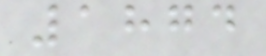1874
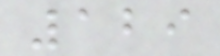129
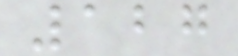127
